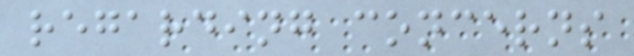regarding concerns
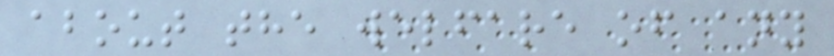about the welfare of any
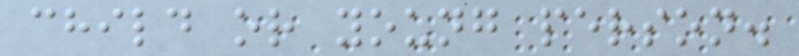child or young person.
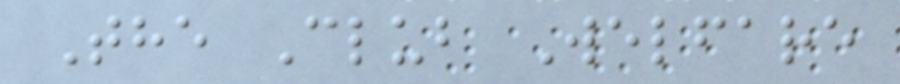The Club Welfare
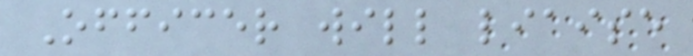Officer will liaise
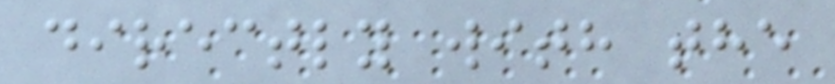directly with the
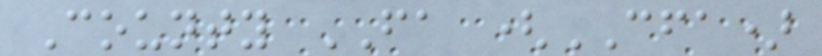County FA (CFA)
